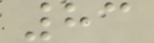83
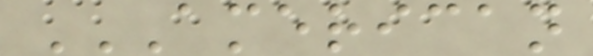AMERICAN
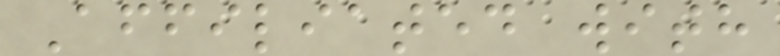Affiliated with
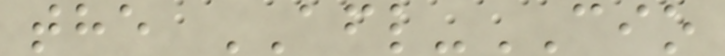the AFL-CIO
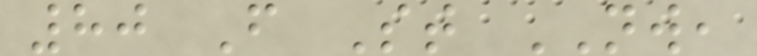80 F St NW,
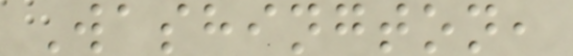Washington,
